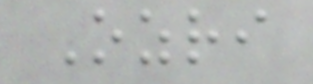Ozri
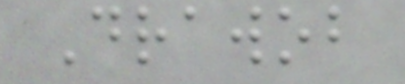Drawob
